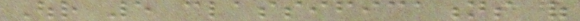Our 5 classifications of
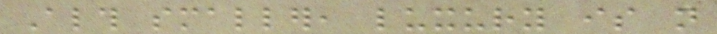Although smaller, luxury is not
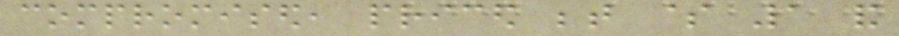compromised, priced between $ 1 and
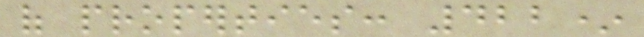of properties: 422*
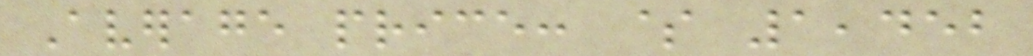Average price: $ 1,452
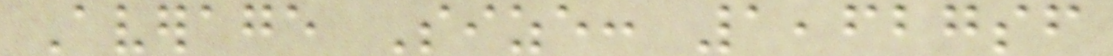Average Size: 1,627sf
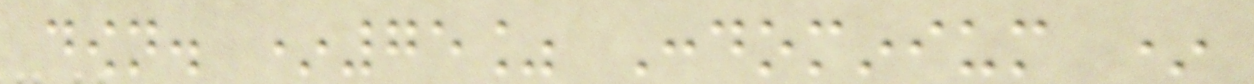down. *75% Condominium *
